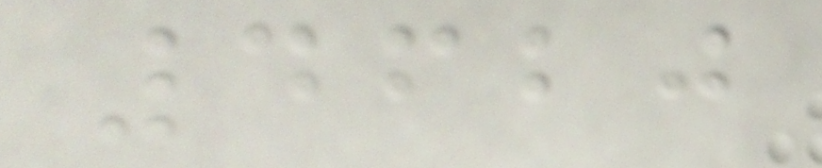4620
